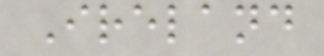Ireland
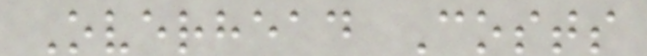Overhead Costs
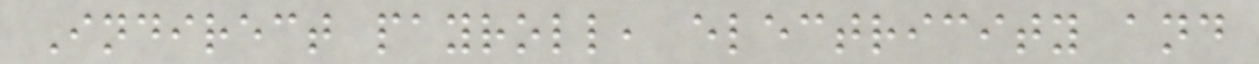Indirect payroll, electricity and
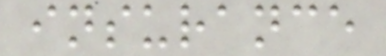insurance
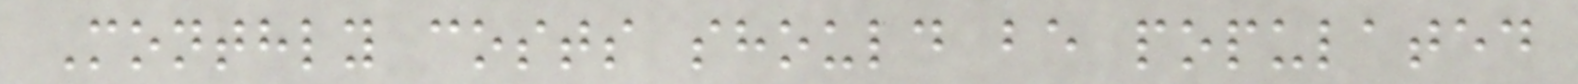Monthly costs should be populated
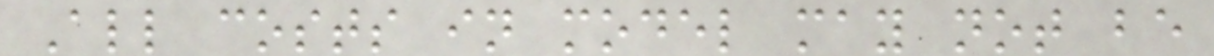All costs in model may not be
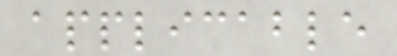applicable
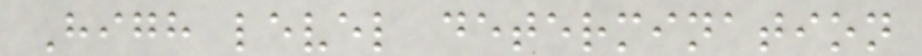High level determination
